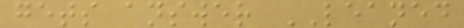gets answer LEANED
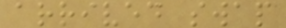arrived swap
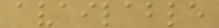available
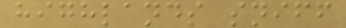highlands sniff
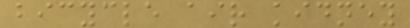bicycle air kidney
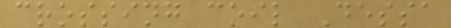crossing coil Dessa
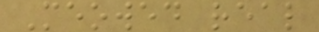Meowed real
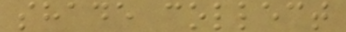shade collect
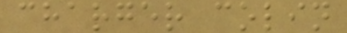charger colin
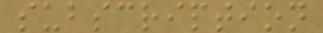subscription
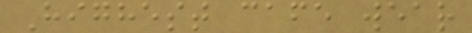Highest cafe wear
